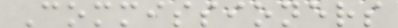Commissioners
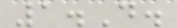1.D.
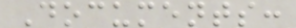Documents:
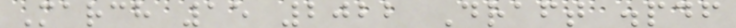March 15 2022 Draft .pdf
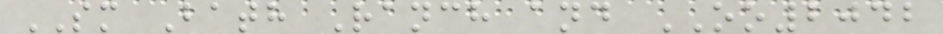SM Bath Ranch and OO2042
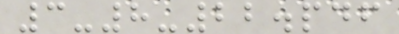3-8-22.pdf
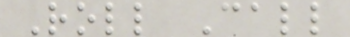Roll Call
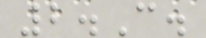2.C.
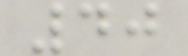40
